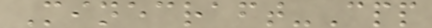Minecraft-Cpp
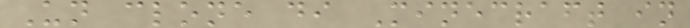Un clone di Minecraft in
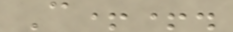C++.
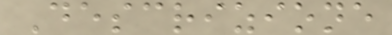Descrizione
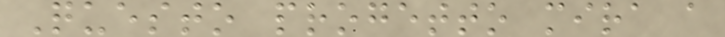Questo progetto mira a
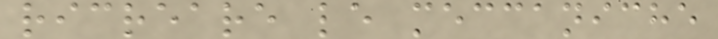ricreare le meccaniche
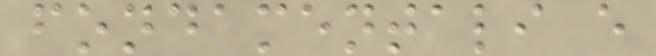fondamentali e
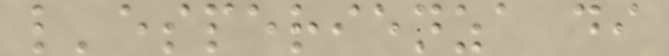l'esperienza di
